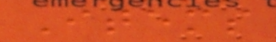Items
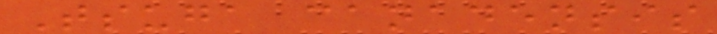Tsuga canadensis
